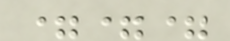===
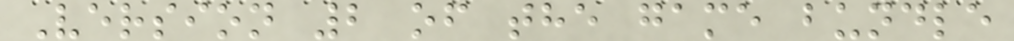Version 2 of the game bundle
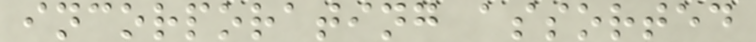incorporating assorted
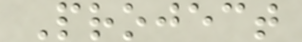Project
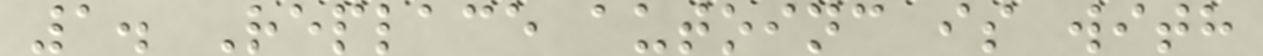1. Replace autoinc is with
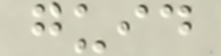guid
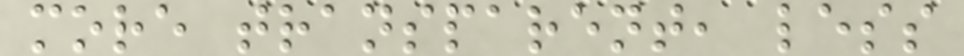more transparent, less
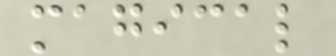magical
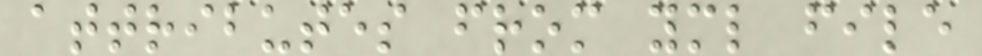attributes from yml file
